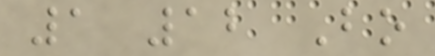1 12 Bo
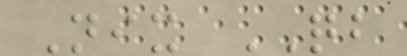Nix QB
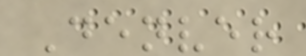Denver
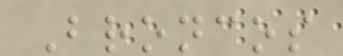Broncos
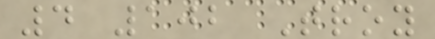4 102 Troy
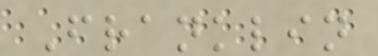Franklin
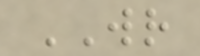WR
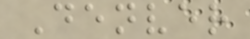Denver
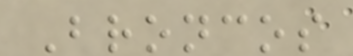Broncos
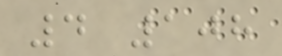4 108
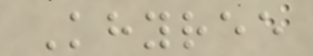Khyree
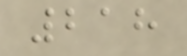218
